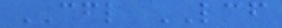CFL LCF
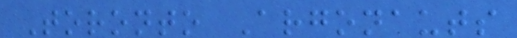Toronto Argonauts
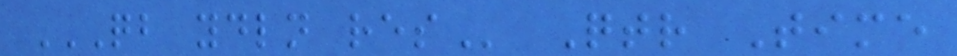QB YDLN RES Qtr Time
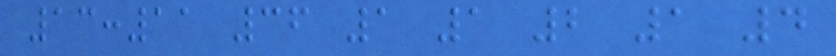13:11 36 1 1 2 1 4
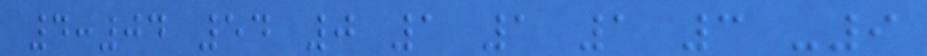4:04 54 0 1 1 1 3 -9
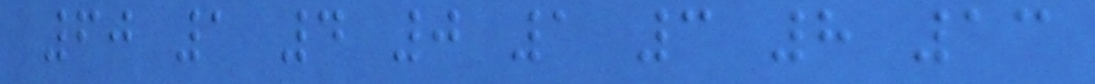60 1 4 0 1 3 8 13
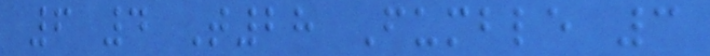6 4 T28 Fumble 3
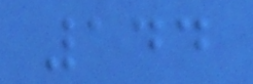144
